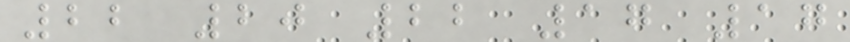22 20 22 17 17
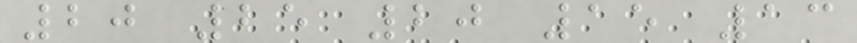20 25 20 15 13
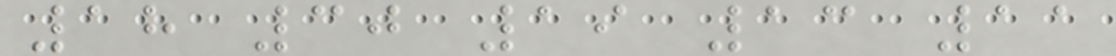18 30 19 13 11
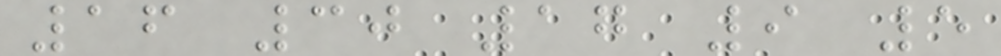16 30 17 9 5
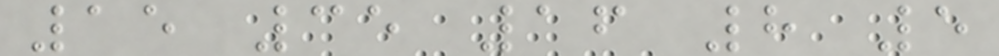15 35 16 8 5
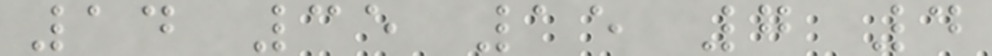14 35 15 7 4
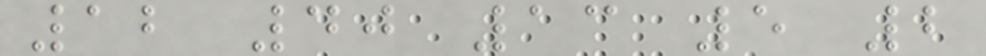12 40 13 5 2
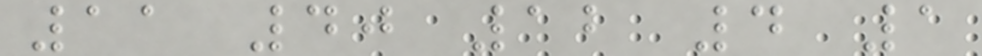11 40 12 4 1
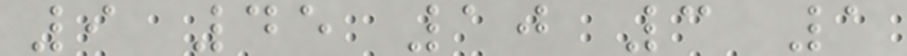9 45 10 3 1
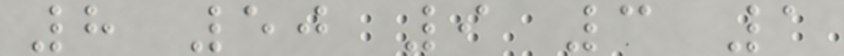8 50 9 3 1
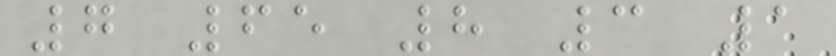7 65 8 3 1
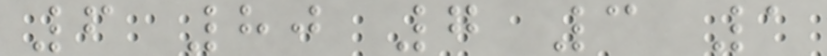6 80 7 3 1
